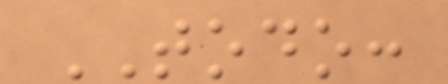TODO:
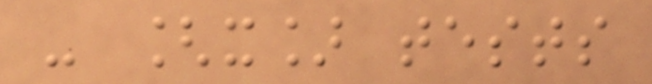- [x] tests
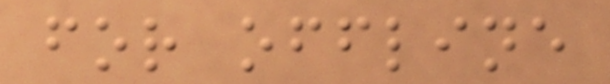for offline
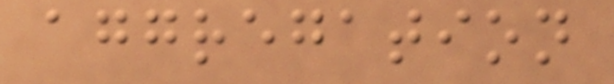aggregation
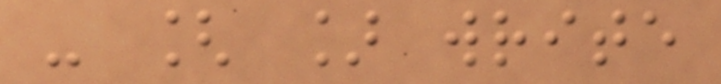- [ ] write
